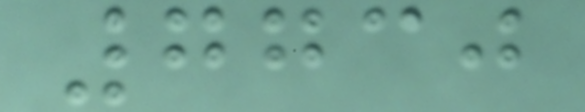7730
